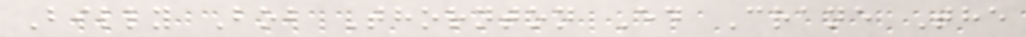Billy Bob Thornton Ed Crane The
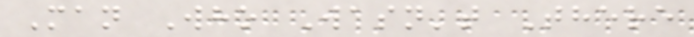Man Who Wasn't There
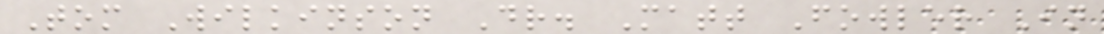Tom Wilkinson Dr. Matt Fowler In
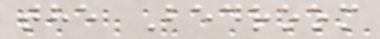the Bedroom
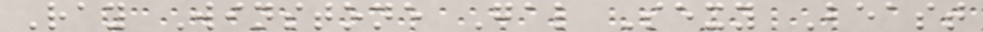Ray Winstone Gal Sexy Beast
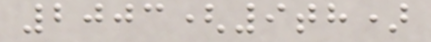2003(9th)
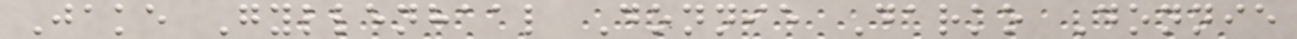Jake Gyllenhaal Donnie Darko Donnie
